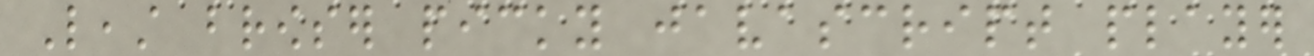Least browser picky javascript player
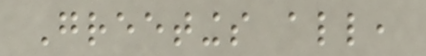Greetings all,
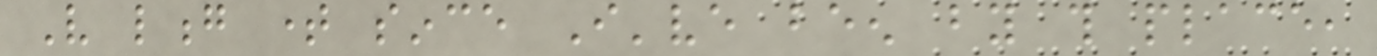Very long time since I've been by this place,
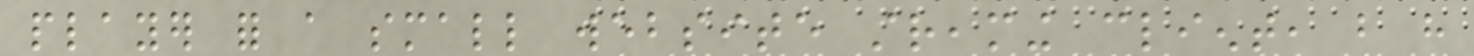player for a small website streaming client, but have
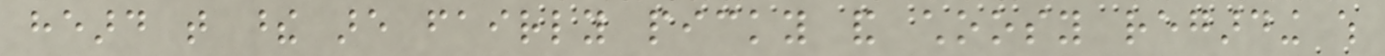heard that these are fairly picky and choosy regarding which
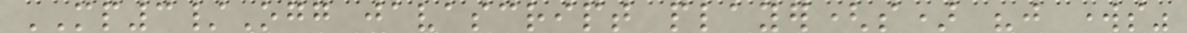MP3/Ogg javascript player(s) "just works"
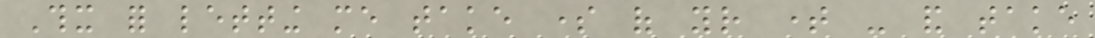Thx for letting me take some of your time - and take
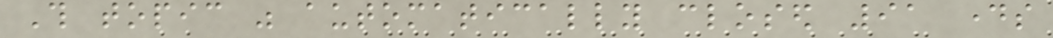This topic was automatically closed 91 days
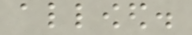allowed.
